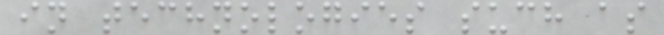in technologies such as
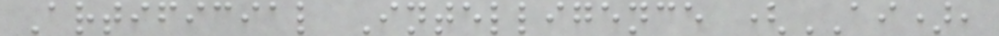Artificial Intelligence (AI),
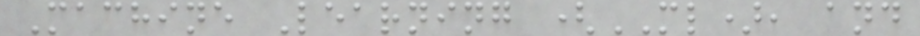Machine Learning (ML), and
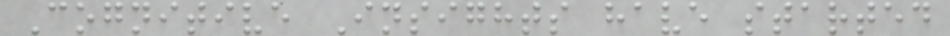Cognitive Insights have started
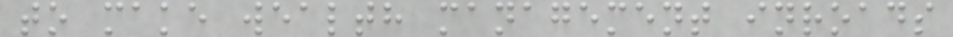to make wealth management inroads
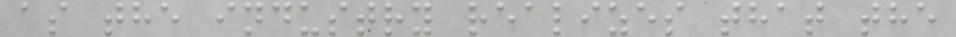as the industry realizes that the
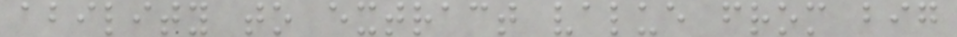ability to extract value from big
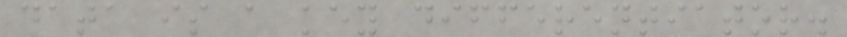data is a key differentiator.
